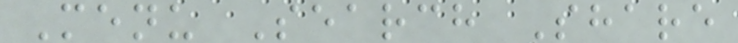Menu Search Share
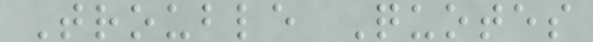Trouble Quotes
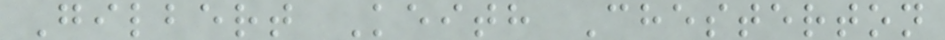Gilbert Keith Chesterton
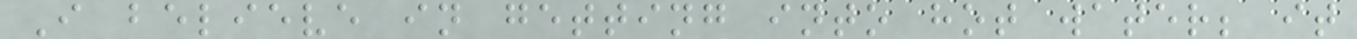I believe in getting into hot water; it
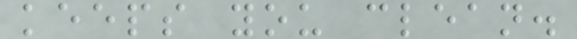keeps you clean.
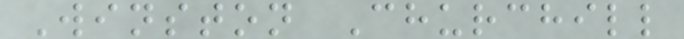Winston Churchill
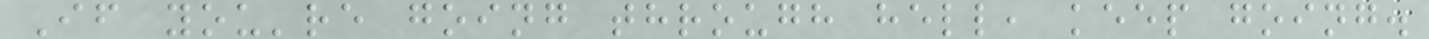If you're going through hell, keep going.
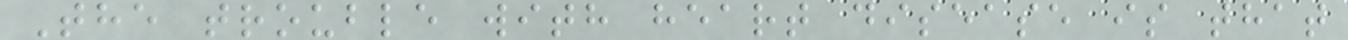The trouble with heart disease is that
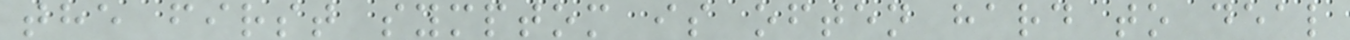the first symptom is often hard to deal
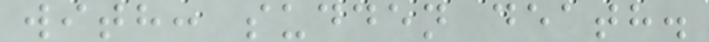with: sudden death.
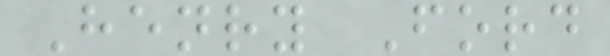Henry Ford
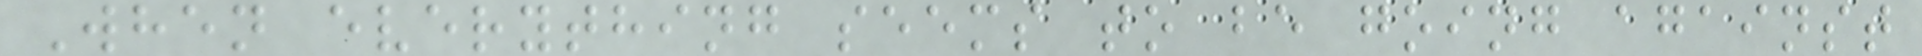When everything seems to be going against
